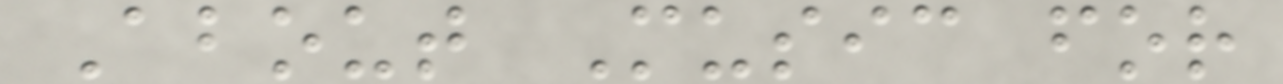About Music for
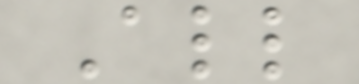All
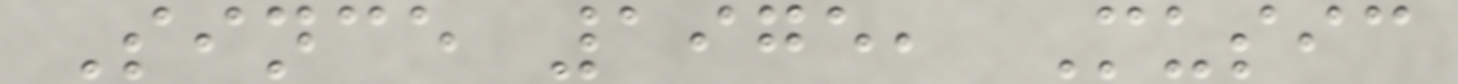Since 1975, Music
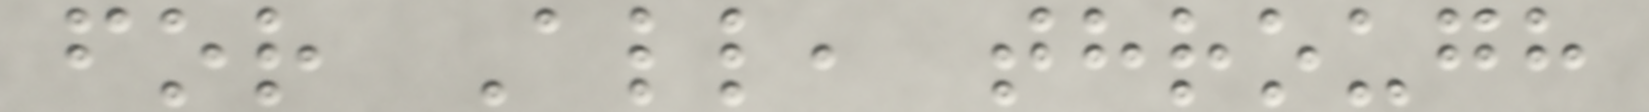for All, through
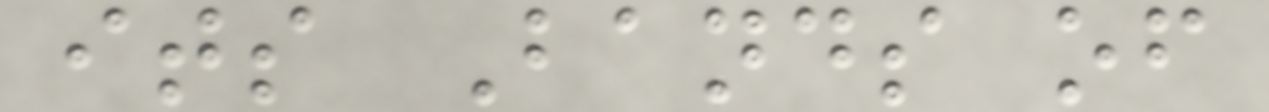its Bands of
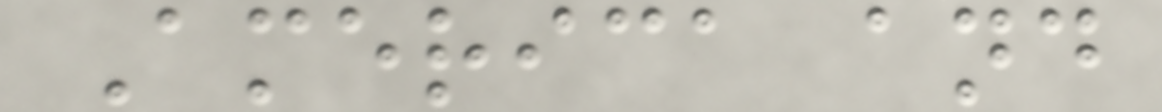America and
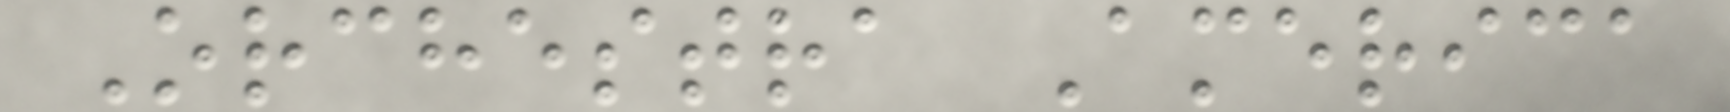Orchestra America
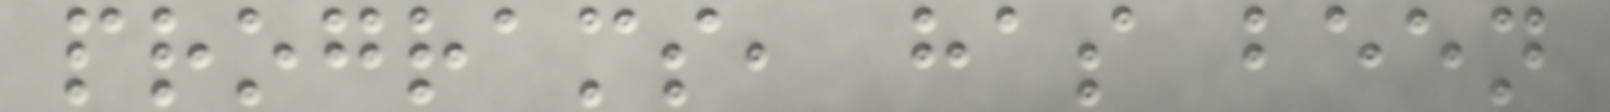programs, has been
